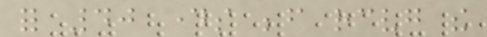for 40 days before receiving the
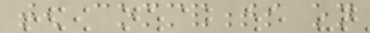ten commandments on
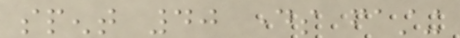spent 40 days fasting
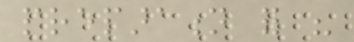preparation for his
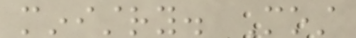ministry. Most
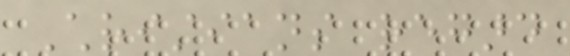Christians regard
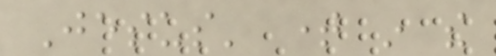Jesus' time in the
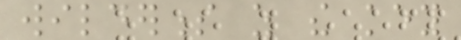wilderness as the key
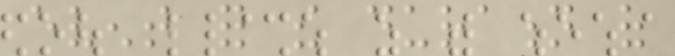event for the duration of
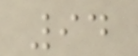94
